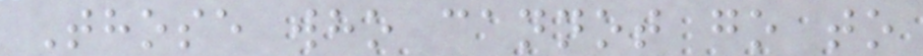Those who cannot go to
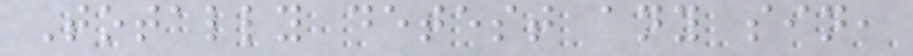Totally detest any sin,
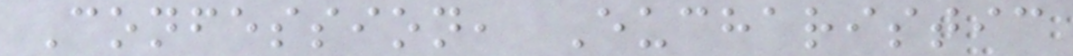Confession, Eucharistic
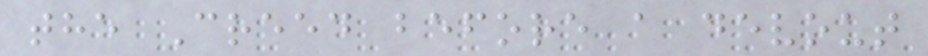the Creed before a devout
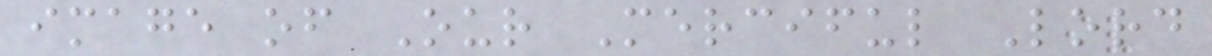image of Our Merciful Lord
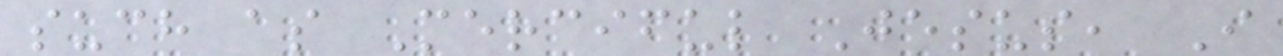such as Merciful Jesus, I
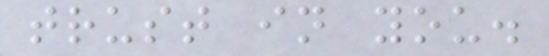trust in you.
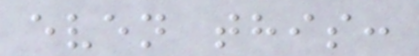even this:
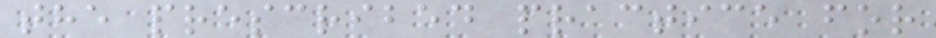the prescribed practice for
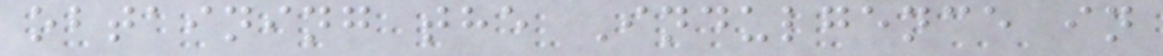obtaining the Indulgence in
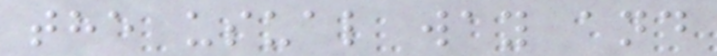the usual way and
